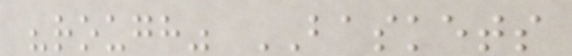"rough" BASKETS
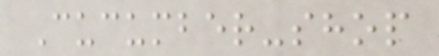Cucumber-shop
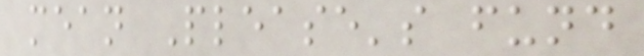mean Please's fund
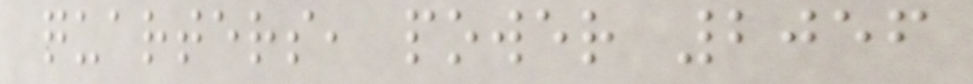quarters, power 2056
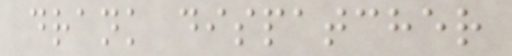drank dispatcher
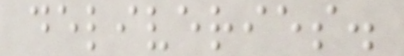deliveries.
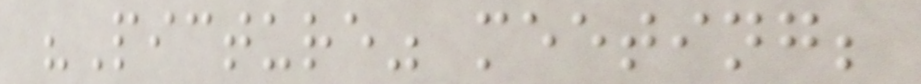"Picture" meeting;
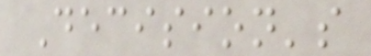Decision's
